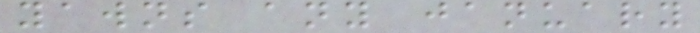yawns any january
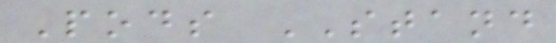Pods STAND
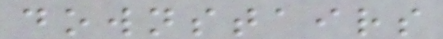downstairs
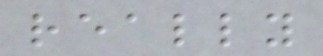really
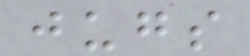jugs
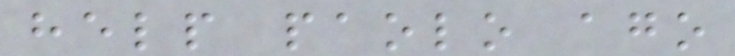help paolo ago
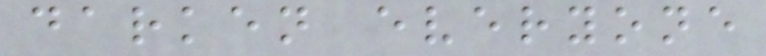darken everyone
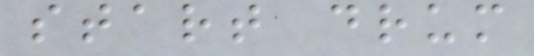start drum
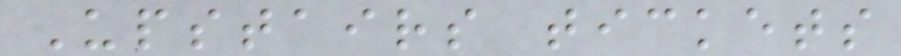Upstairs tickets
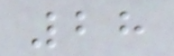28
